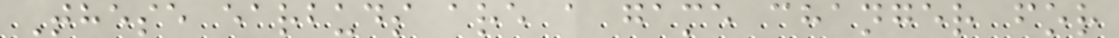These earbuds are a game changer for
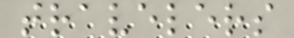travelers
